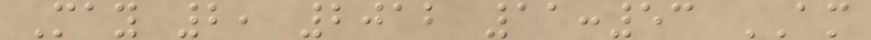May 2, 2012 11:53 AM
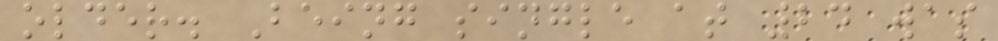older. Being single at 24 was
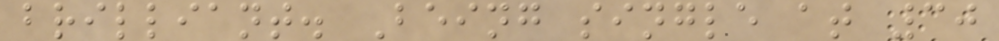brilliant. Being single at 30
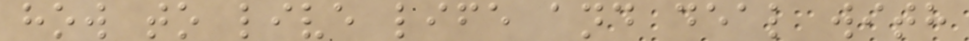how to live life and deal with
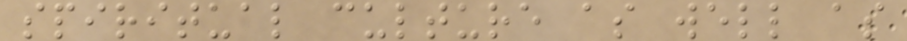spiritual culture as well as
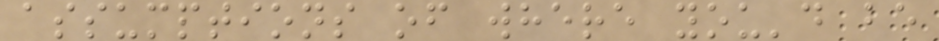assumptions of where you'd be
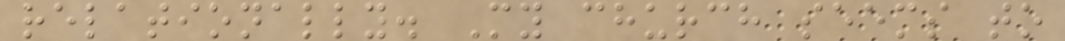relationally. My church seems to
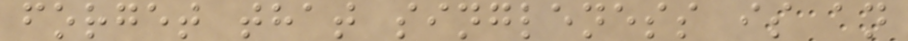forget that singleness is an
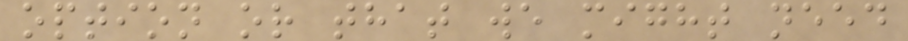option or that we might need
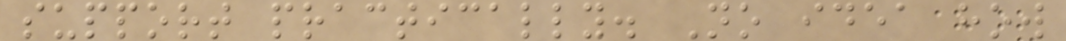support practically. No idea how
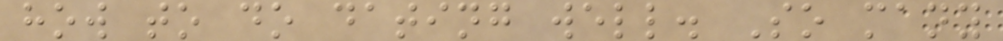how to do dating well. So many
